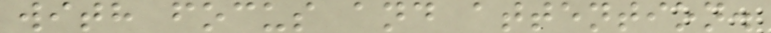with focus and attention.
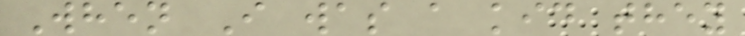When I was a kid they
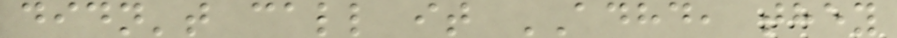didn't call it ADHD, they
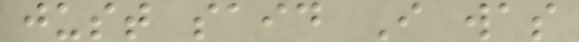just said I was
